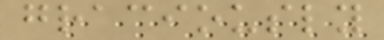graciously
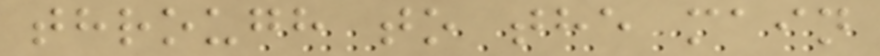through to the main
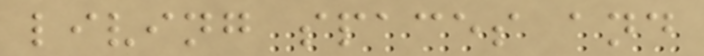living spaces and
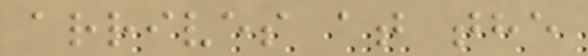arrives at the
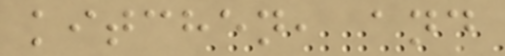kitchen, and
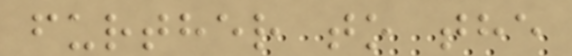further to the
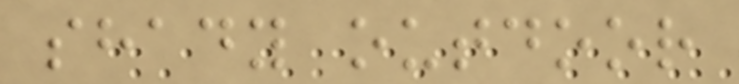shady outdoor
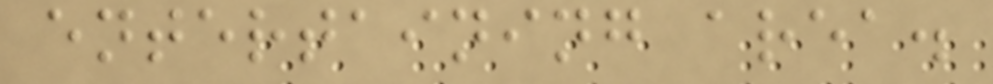entertaining area.
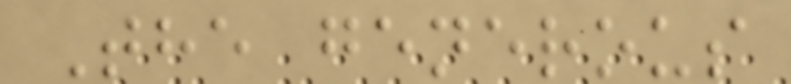The generous
